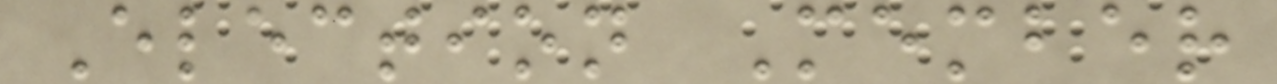Election Member
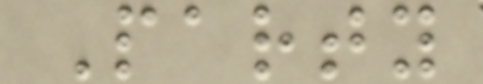Party
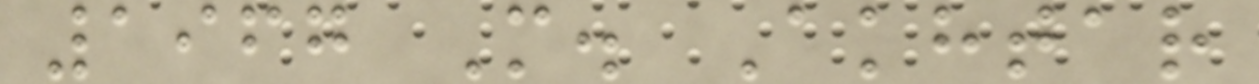1967 M. Akhtar
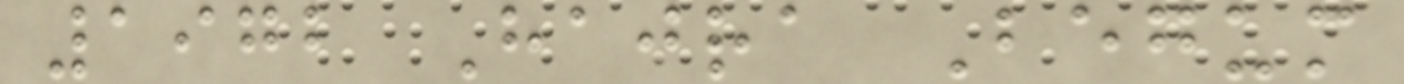1972 Hajra Begum
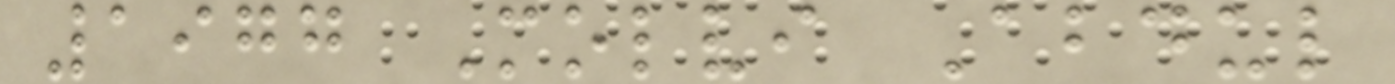1977 Molvi Abdul
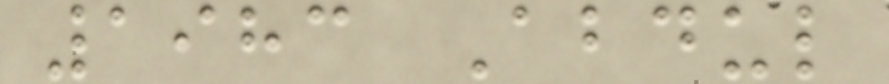1983 Abdul
